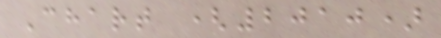Chart (2010)
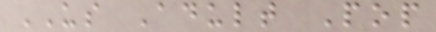US Adult Pop
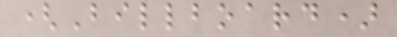(Billboard)
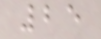25
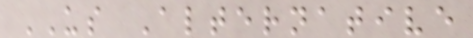US Alternative
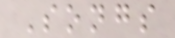Songs
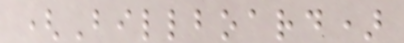(Billboard)
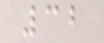32
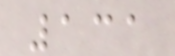131
